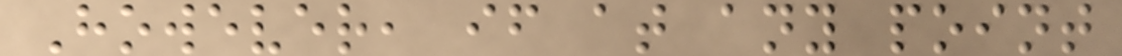However, if at any point
